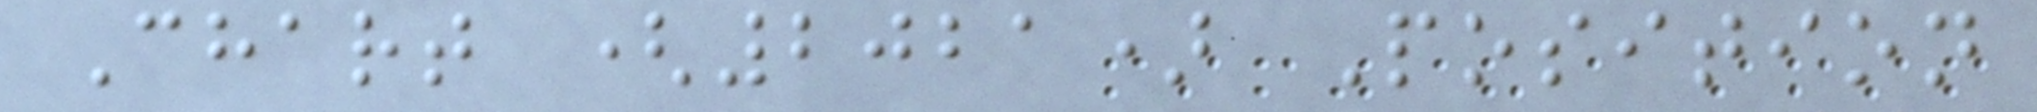Chart (2021) Position
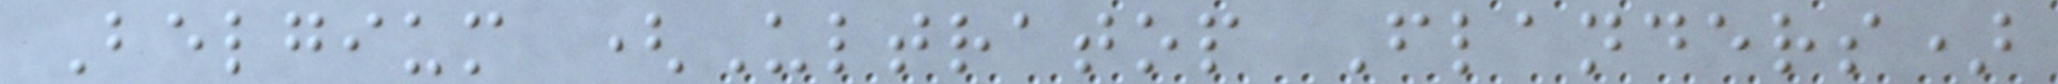Belgium (Ultratop Flanders)
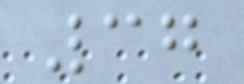37
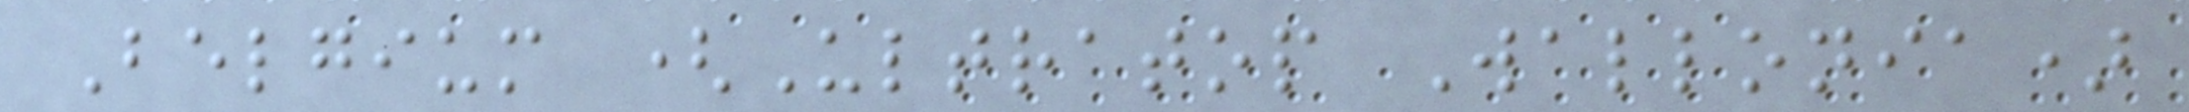Belgium (Ultratop Wallonia)
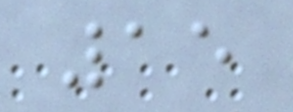15
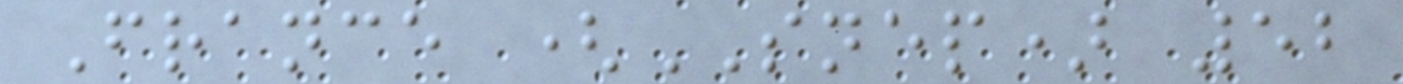France (SNEP) 52
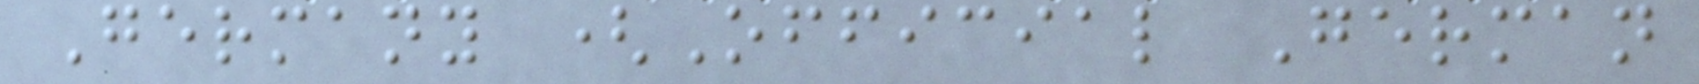Germany (Official German
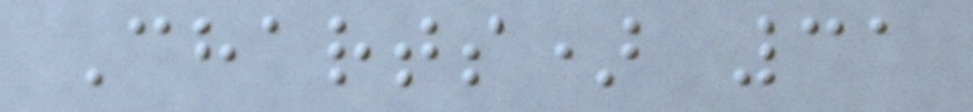Charts) 31
